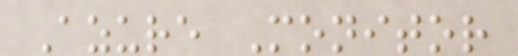Azure Monitor
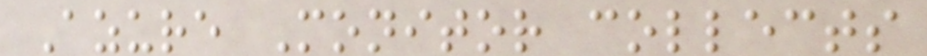Azure Monitor collects
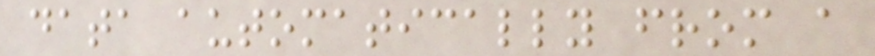data automatically from a
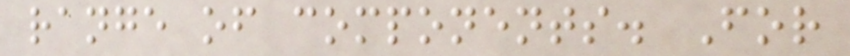range of components. For
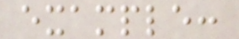example:
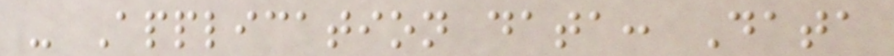- Application data: Data
